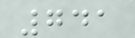741
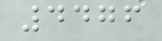4476
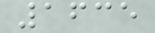1635
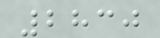2830
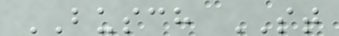BUSCH ST
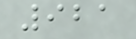921
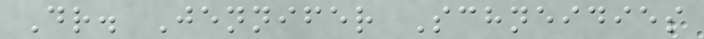Dr. Jennifer Schneidies
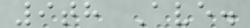9th Ave.
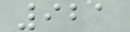921
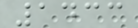1433
